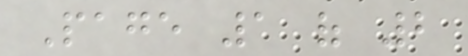Page 1 of 2
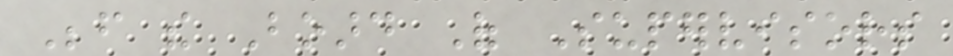Before the Board Of Supervisors
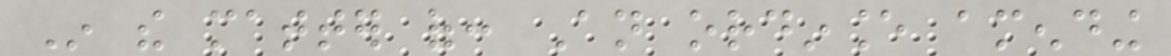In the matter of: An ordinance amending
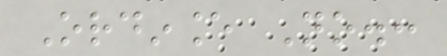Ordinance No.:
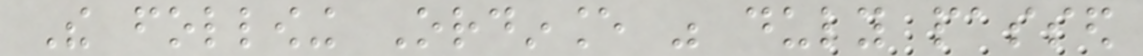The following Ordinance was duly passed
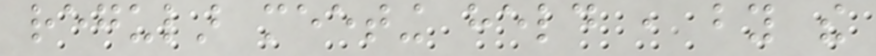regular meeting held , by the
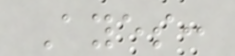Ayes:
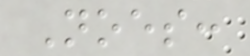Noes:
